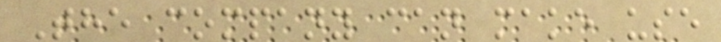The company can make use
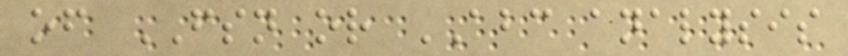of FSN or ABC analysis
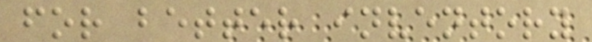for better inventory
